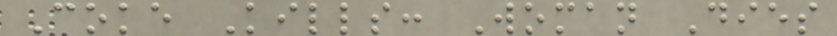Coke Kills: Woman Dies
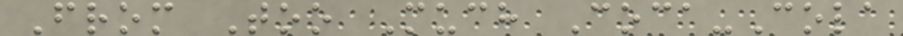From Too Much Coca-Cola
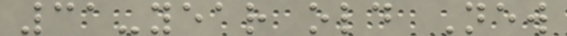31-year old New
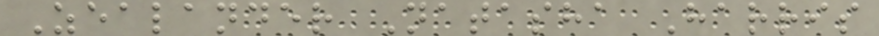Zealander Natasha Harris
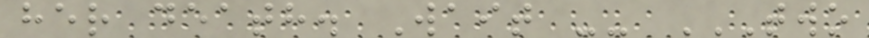her death. Wait -- TWO
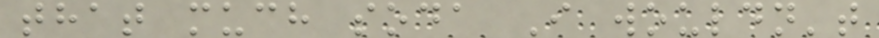that much soda I wouldn't
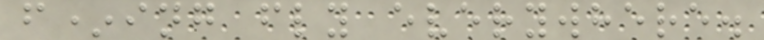f*ing fly everywhere.
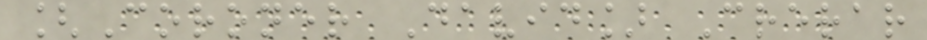[Coroner David] Crerar
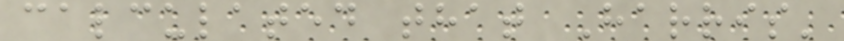calculated that Harris'
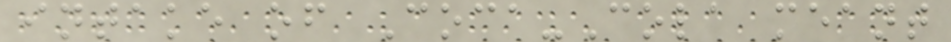intake of Coca-Cola meant
